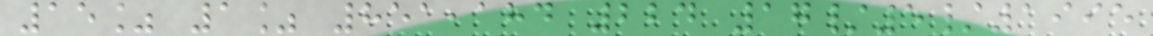15% 1% 851,184 224 17/5/1995
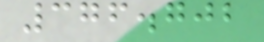376.702
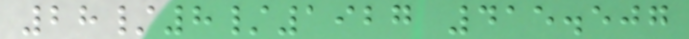28/8/1927 415.507
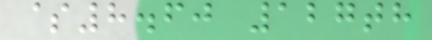$8.60 127th
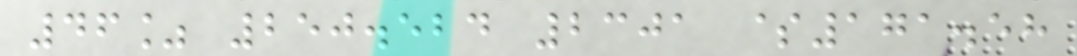46% 250.524 2301 $171.58
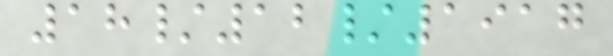18/12/1917
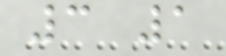3 1
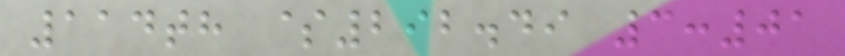114th $292.49 3:01
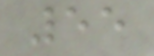55
